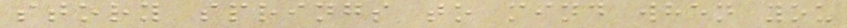story springs to mind when you
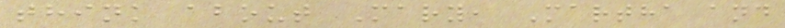think about Mary, Martha and
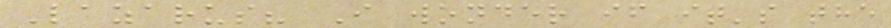Lazarus? I wonder if it's the
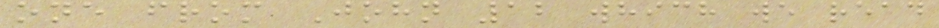one from John 12 which we read
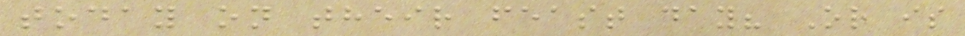today on their feast day? Or is
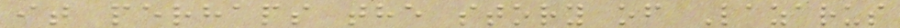it perhaps the story of Lazarus
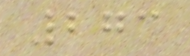273
